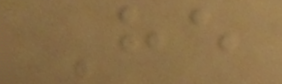He
